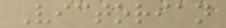Victorian
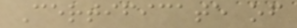Certificate of
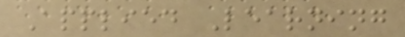Applied Learning
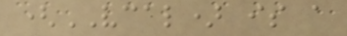(VCAL) is a
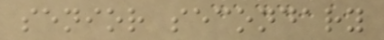senior secondary
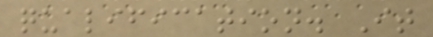qualification. It
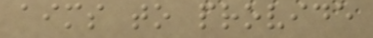aims to provide
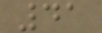41
